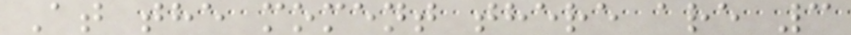At the moment there are 3
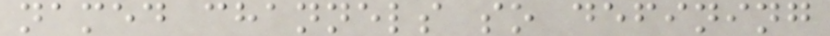named channels so defining
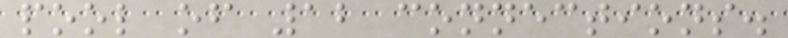pool of 12 connections.
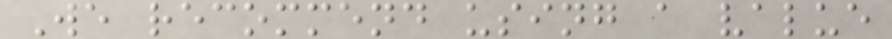We recommend using a value
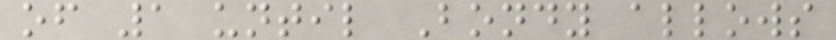of 1 until Bondy allows
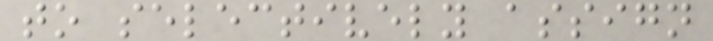to selectively assign
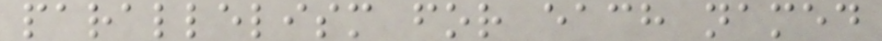parallelism for each named
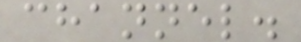channel.
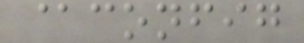@config
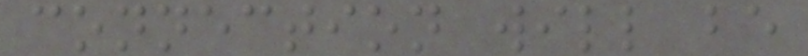connection will be
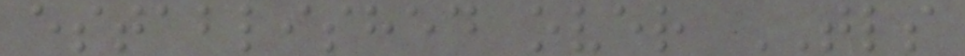established over TLS
